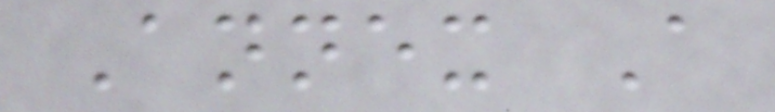Annex A
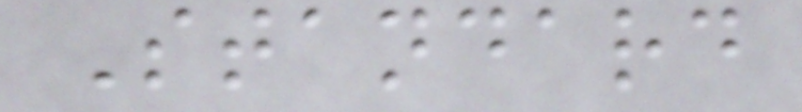Standard
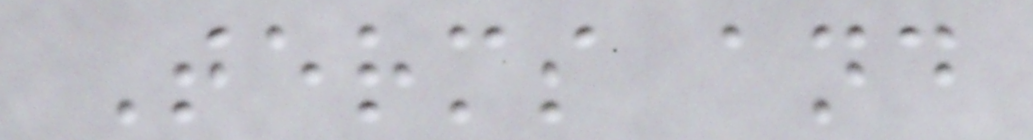Terms and
